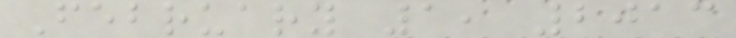February 1, 2013
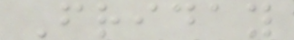Friday
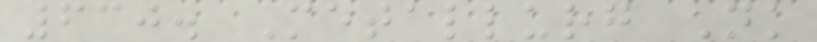630. Metallurg Nk
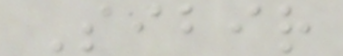Sibir
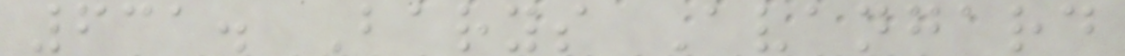631. Barys Avangard
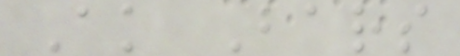Ak Bars
